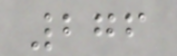276
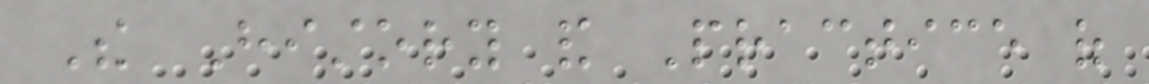The History and Practice of
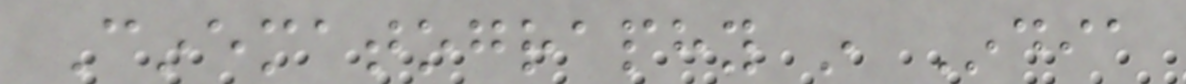Cinematography in India
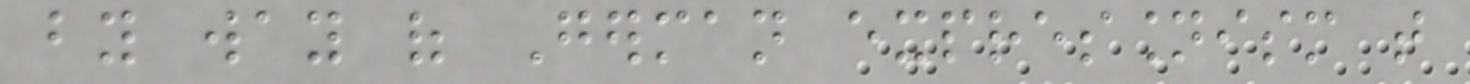by way of German expressionism that
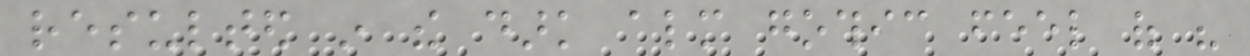resulted in the dark almost gothic feel of his
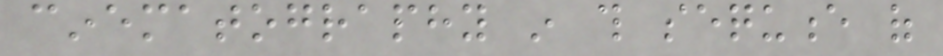cinematography in this sequence of
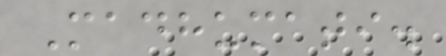Madhumati.
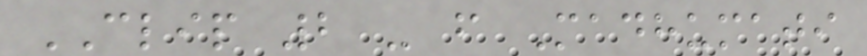CLIP 2 - from Madhumati
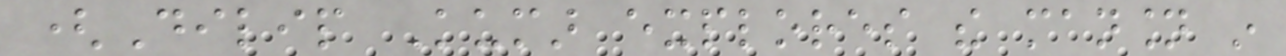(Dilip Kumar explores the mansion in
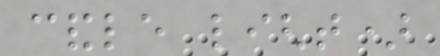candle light)
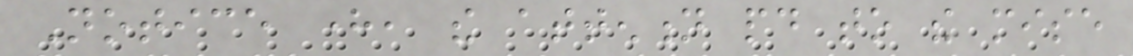Notice here, the attention paid to the mise
